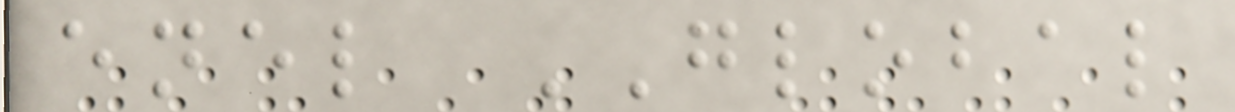enel GLOBAL
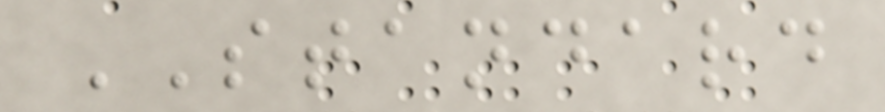STANDARD
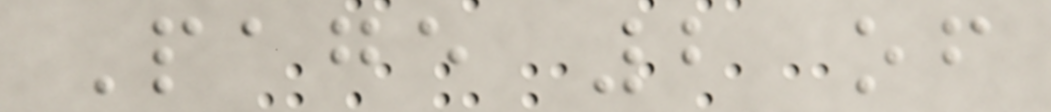Page 2 of
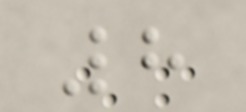8
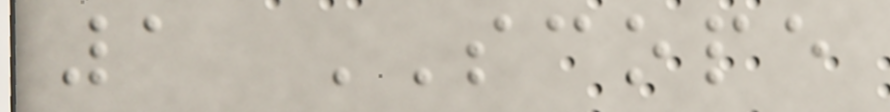1 SCOPE
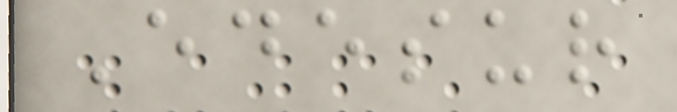Edesur
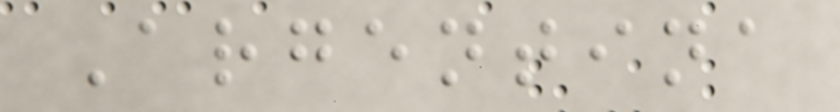Argentina
